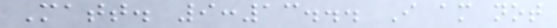Matt. 9:13... I am not
